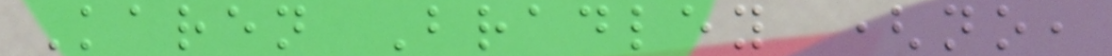Karen Bradley (no,
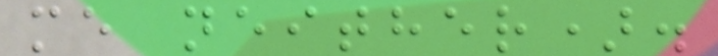me neither).
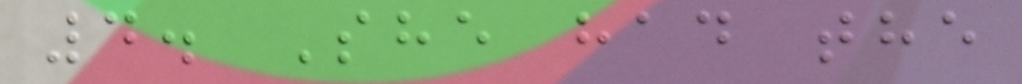4. She had the
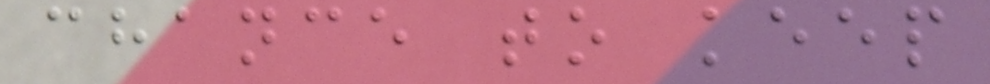chance to keep
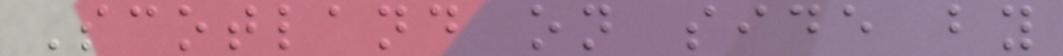Scotland on side by
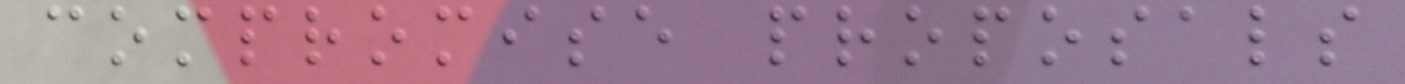compromise proposals
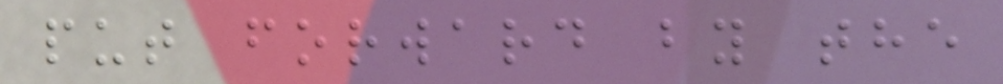put forward by the
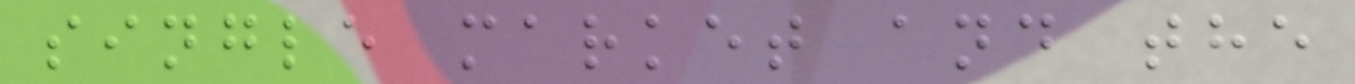single market and the
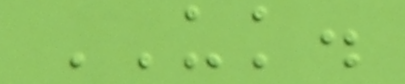UK.
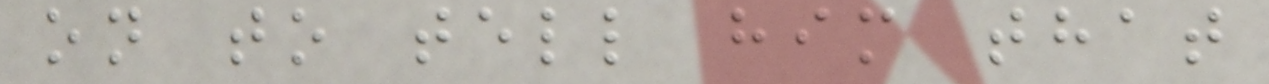on to tell him that
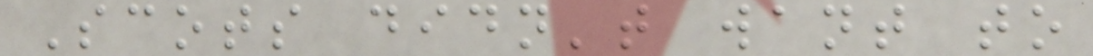Scots didn't want to
